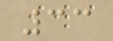33
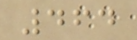464
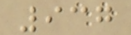937
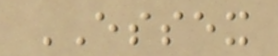ESSEX
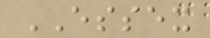ESSEX
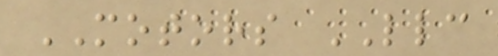MOTORS LLC
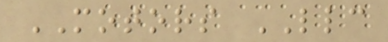MOTORS LLC
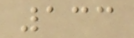133
